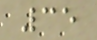35
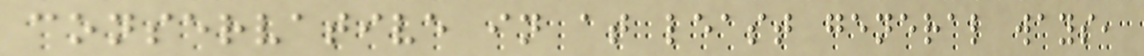conservative in at least general ways,
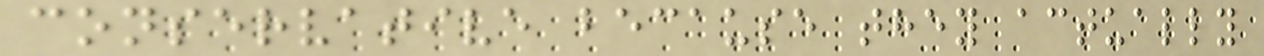conservative because they actually
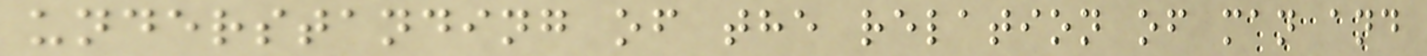understanding of the relation of man and
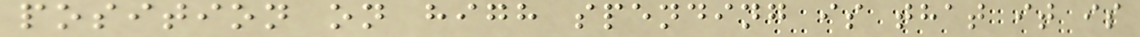position on high spending is that it is
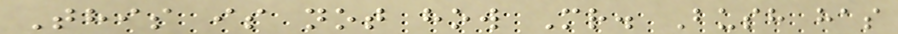This is not how Mr. Bush has
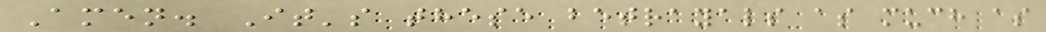Amen. It's these betrayals as much as
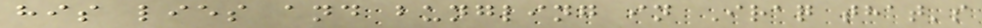his lies and bungling in Iraq that's
